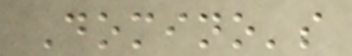Domino's
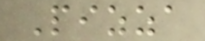Pizza
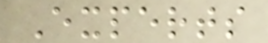Experts
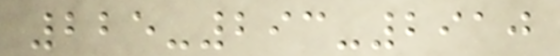225-293-2910
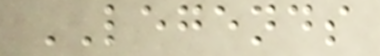LEGENDS
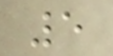5
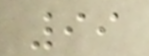99
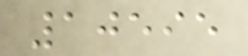10595
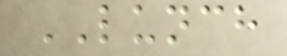LUNCH
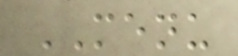MENU
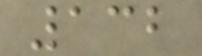132
